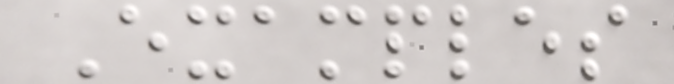Examples
